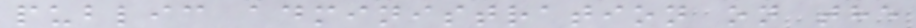public administration on the
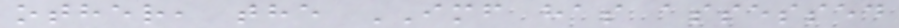other, the IMF has assessed
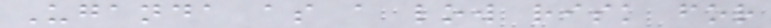Uganda as a low risk for
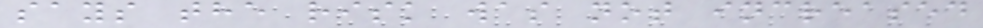says the risk was not increased
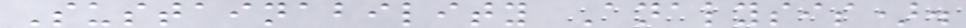Sustainability Analysis).
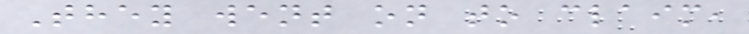They went on to claim,
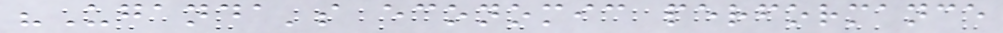"Uganda's economic performance
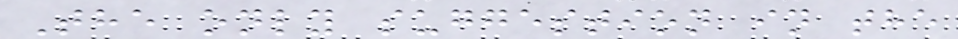The only suggestion in the
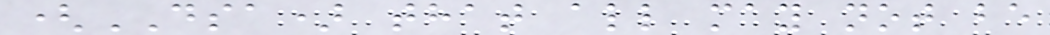(DSA) that all may not be
